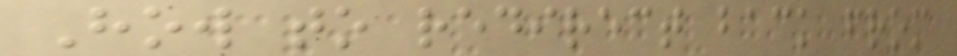How to redirect back from
